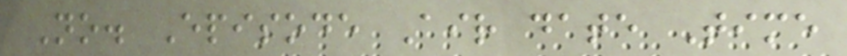No. Episode Air date Time
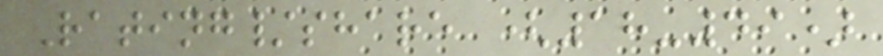Rating/share (18-49)
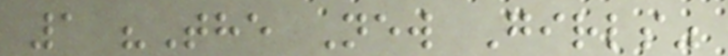1 "The New Girls"
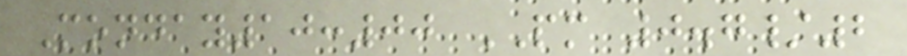Monday10:00 PM 0.7/2
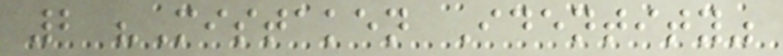2 "Mistaken Identity"
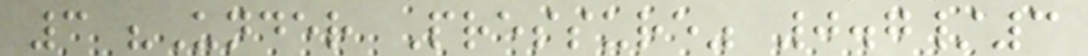3 "Under Pressure" 0.7/3
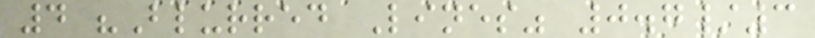4 "Blurred Lines" 0.7/3
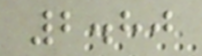2.80
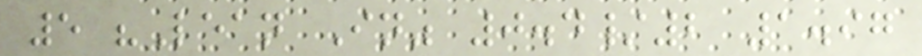5 "Lean In" 0.4/2 1.97
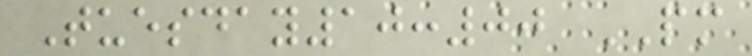Tuesday10:00 PM
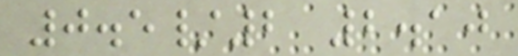0.5/2 2.10
